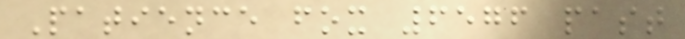Patience fox 6576 past
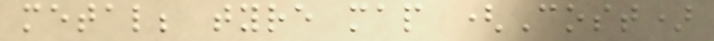metal; tyre map (Cost)
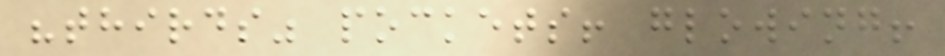"thirds" pockets! glowing!
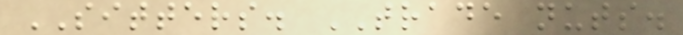SITTERS. TRADE nuts.
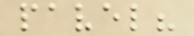pavel?
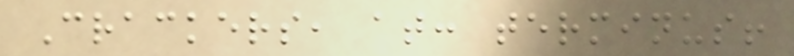Crackers, at: terminus!
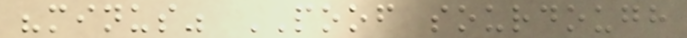"minus" POOF sourdough
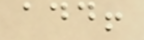add!
